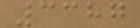3387
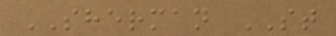SHERMAN ST
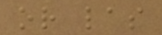or las
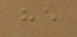he
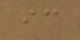ic
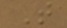T
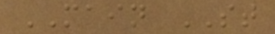MAIN ST
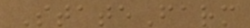StateFarm
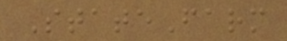StateFarm
